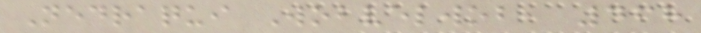Nedraqui Wobvelwob, 468
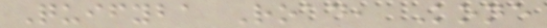Quifyba Road, Kone
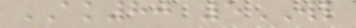AK80 5WL
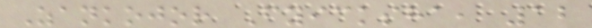Zankojor Fyicksha, 12
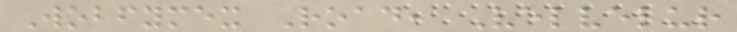Wobfymex Road, Velvelur
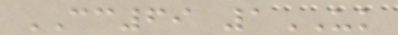CC69 1UK
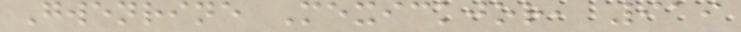Gwenrine Mexickjor, 919
